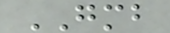GMB
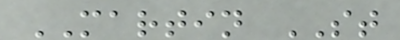MARTIN ST
